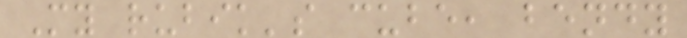My rubik's cube, bendy
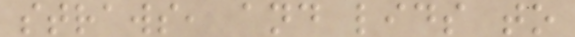straws, and lids to
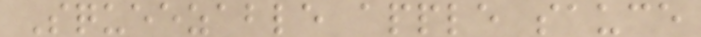Squeezable apple sauce
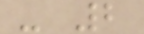- 2
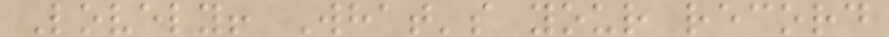Lovely! What's your record
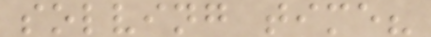solving time?
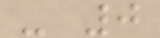- 0
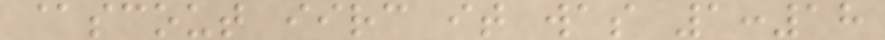@scout iirc it was 1:18
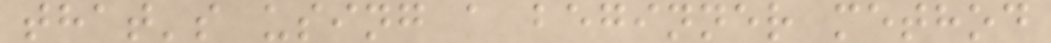that's using a beginner method
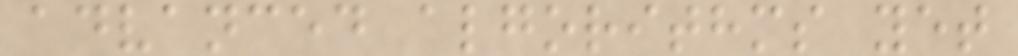advanced algorithms yet
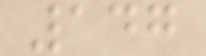147
